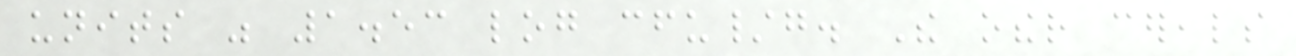units was 1.53 log cfu/g. The other cereals
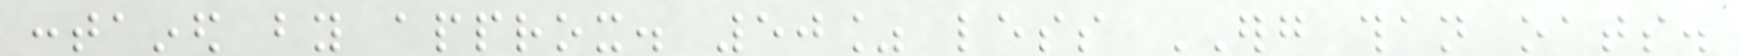contained by approx. 50% less ERG than oats.
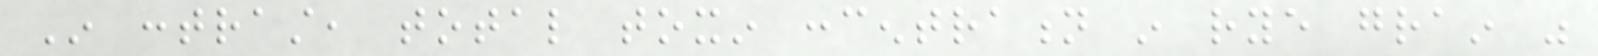In contrast, total toxin concentration in rye grain was
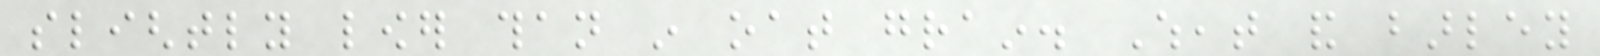slightly lower than in oat grain. Wheat and barley
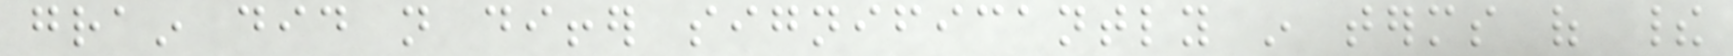grain did not differ significantly in terms of their
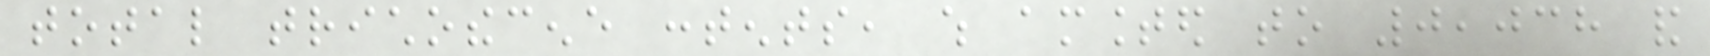total trichothecene contents, which amounted to 0,038 and
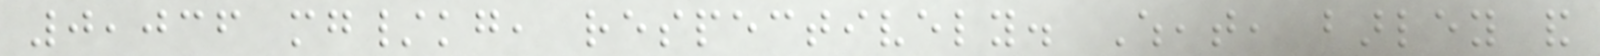0,036 mg/kg, respectively. Wheat, barley and
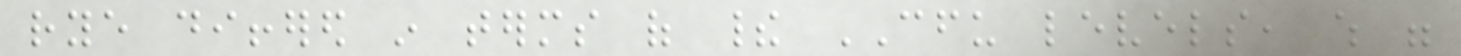rye differed in terms of their CFU levels, which were
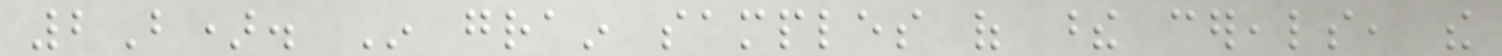2B). In grain samples of these cereals, the
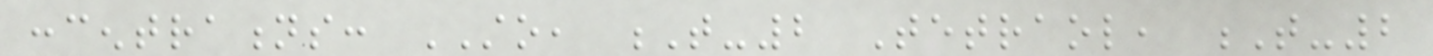concentrations: STO, T-2 Tetraol, T-2
